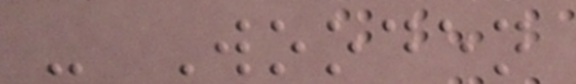- Wooden
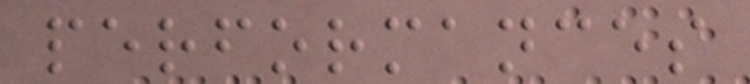performances
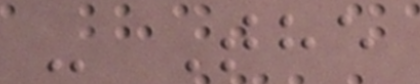- The
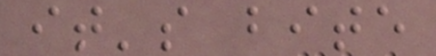it's bite
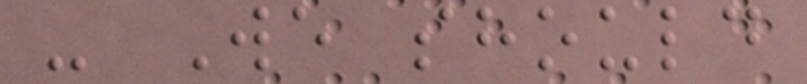- We should
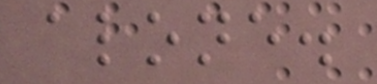alone.
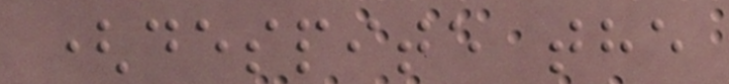(despite the
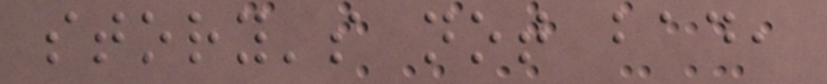story's not bad,
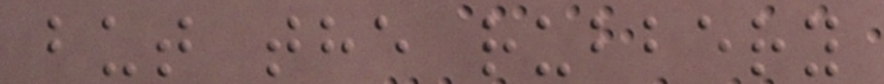but the rubbery
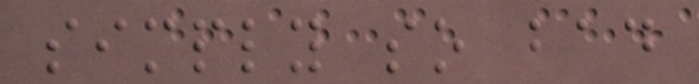simply so bad
